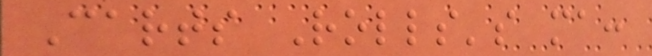Carts Rolls's ma:
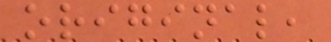original,
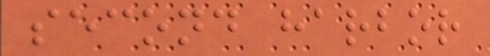second harbor
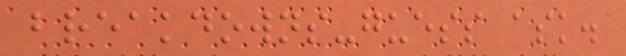breakdowns-guess ask.
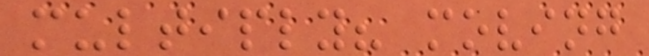multiply? moving
